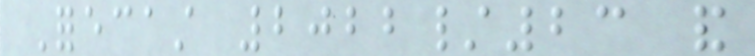Forecast 2022/23 and
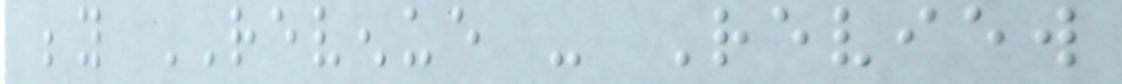beyond REVENUE - Review
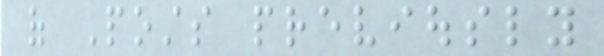of Posts previously
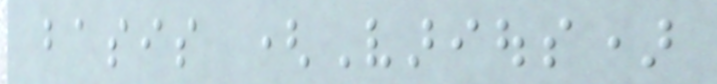basis (Various)
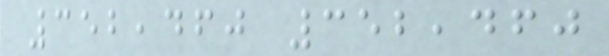352,460 352,460
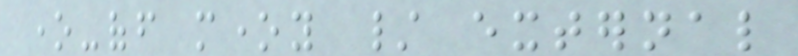one-off money / external
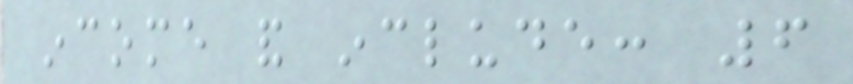income and include: 6
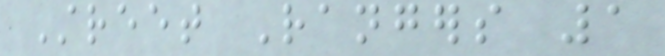Street Rangers 1
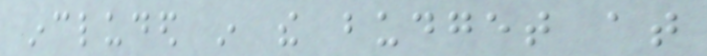included in the budget at
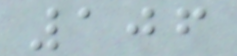106
